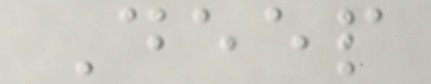Deep
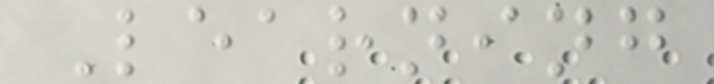Learning
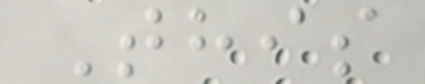This
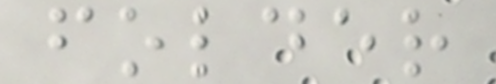folder
